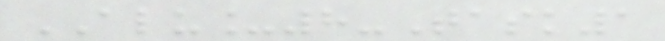ALU_8-Task1
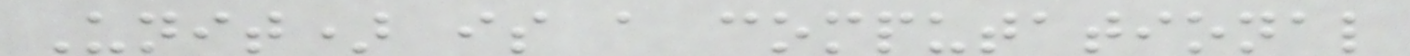Unit) is a computational
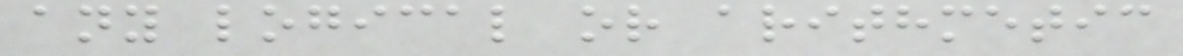any logical or arithmetic
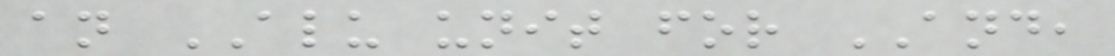an ALU unit for AND,
